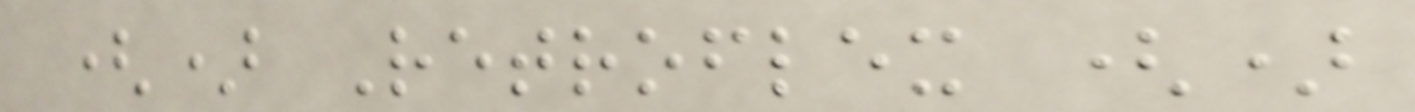() Retroflex ()
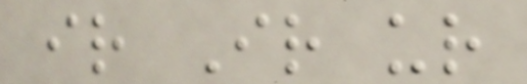ir Ir ur
